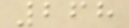268
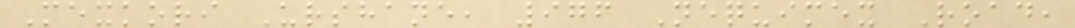Mexkori Urshane, 976 Nequimex Road,
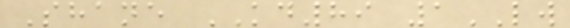Shane KD89 1LW
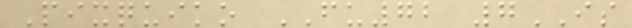Pixquiko FU72 7IS
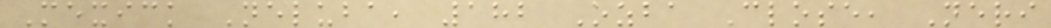Mexick Neluba, 182 Ozba Close, Neri
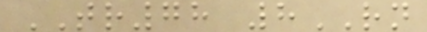TR78 8RN
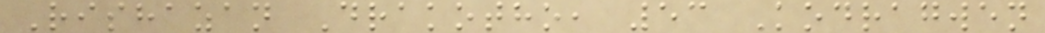Rishazan Drakotho, 53 Kodragwen
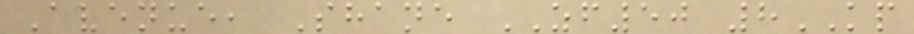Avenue, Shane ZF50 8KP
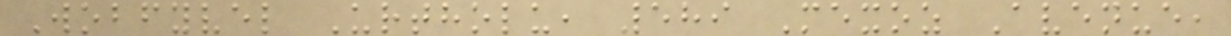Wobfyvel Urtholu, 589 Mexoz Avenue,
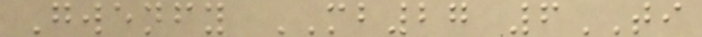Gwenfy MB27 6TI
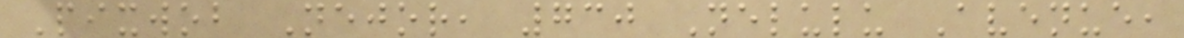Pixwob Nejor, 730 Nelulu Avenue,
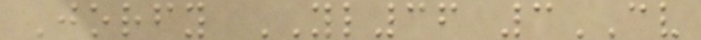Jorfy YL36 3CV
